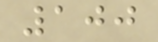100
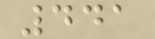441
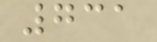731
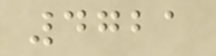4721
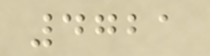4721
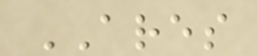ARES
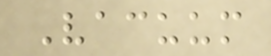Vacuum
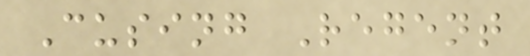Cusing Regent
